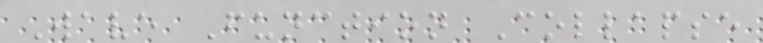Wave Function Collapse
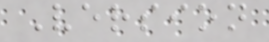Version
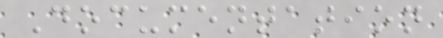Documentation
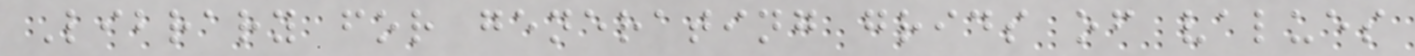Library for generating grids of values
